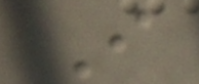I
